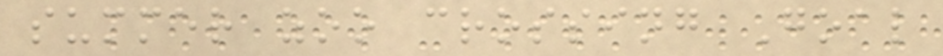summer zoo crossing Goal
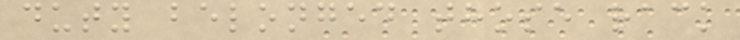duty belonged those rack
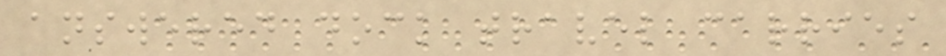answered dock travel carries
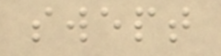swept
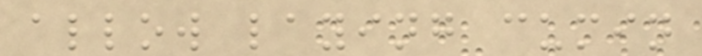allow laying cumin
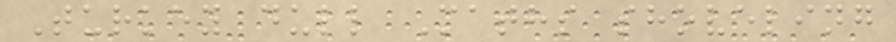Turkey dull Maths shoveling
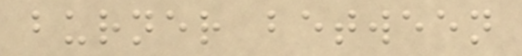burner between
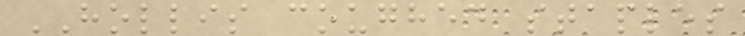HOLLIS coughed staples
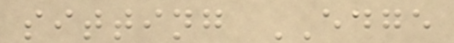sitting EDGE
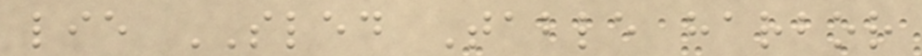lie SLED Table harbor
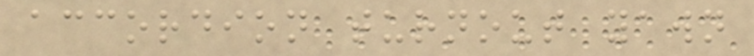accordion turnout yawn
